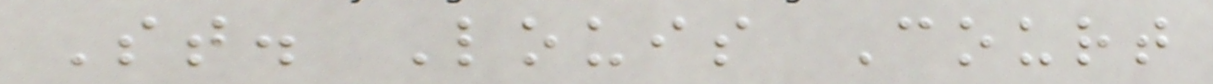St. Louis Court
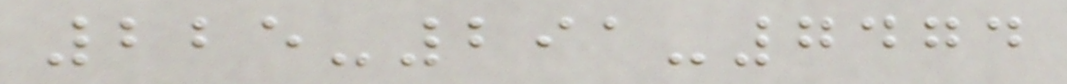225-291-7474
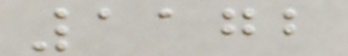1172
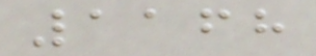1168
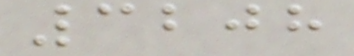3208
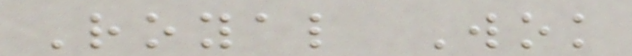Royal Wok
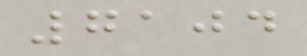7104
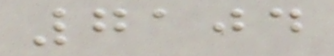7104
